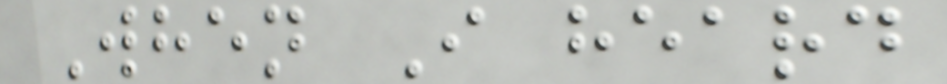When I heard
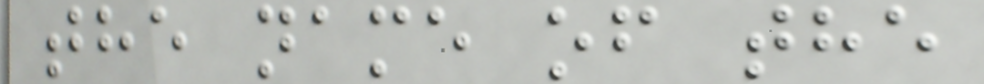the name of the
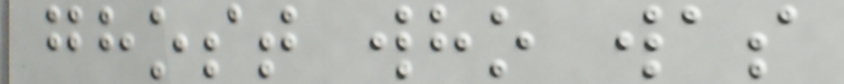ghost who was
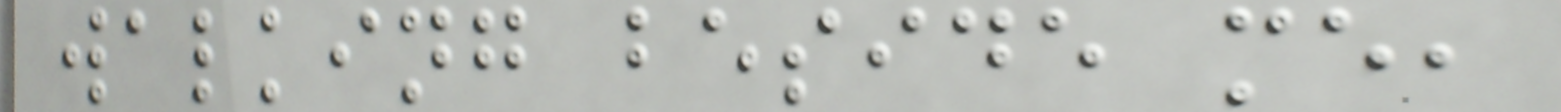walking beside me,
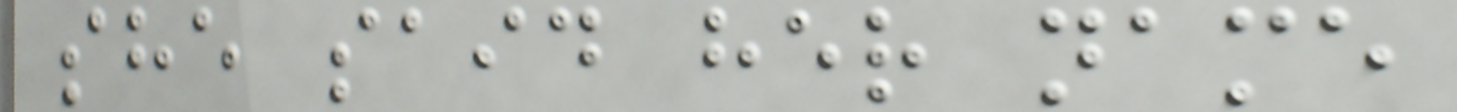she said her name
